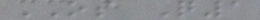OS Q1
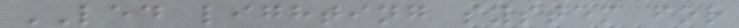LED lighting system for
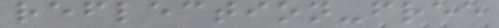reflection-free
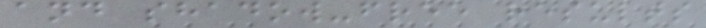and shadow-free results
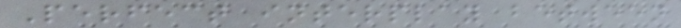Perfect interplay between
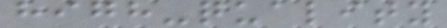high-quality
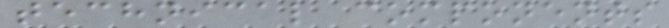technical components
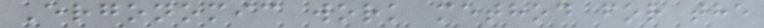Ergonomic work method for the
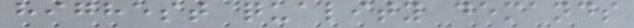highest quality demands
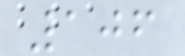106
